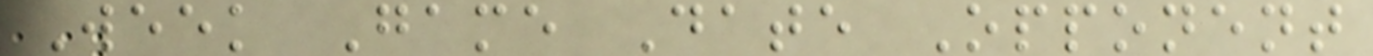Week Game Date Opponent
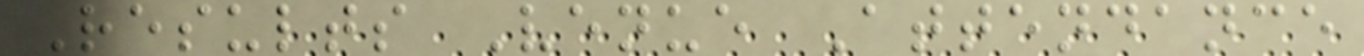Results Venue Attendance
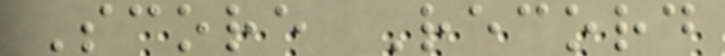Score Record
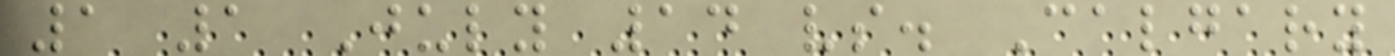1 1 July 14 vs. Calgary
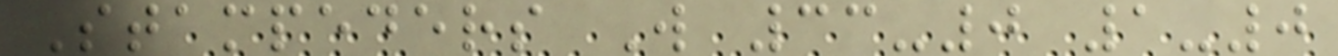Stampeders W 33-0 1-0
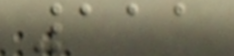111
